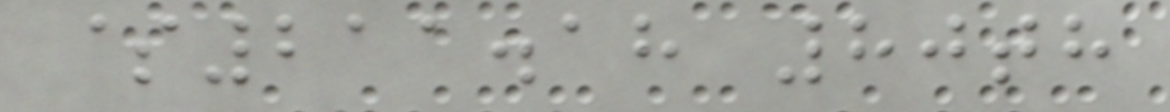$211.18 80th
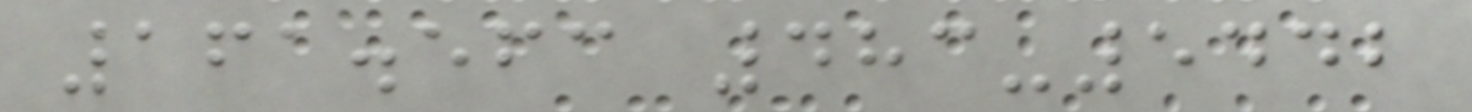161.563 483-5442
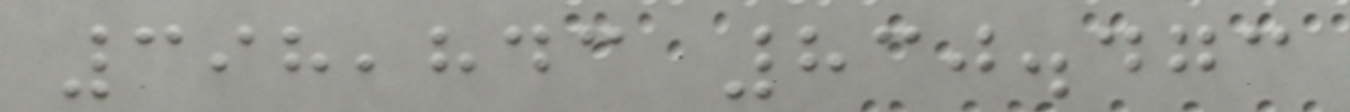398,843 830.473
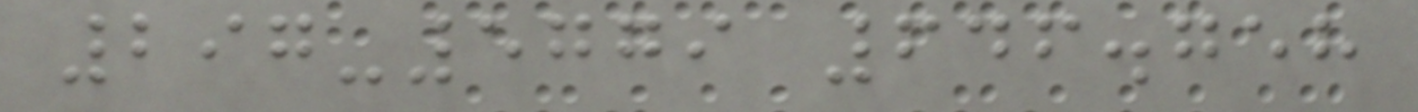297-5779 646.758
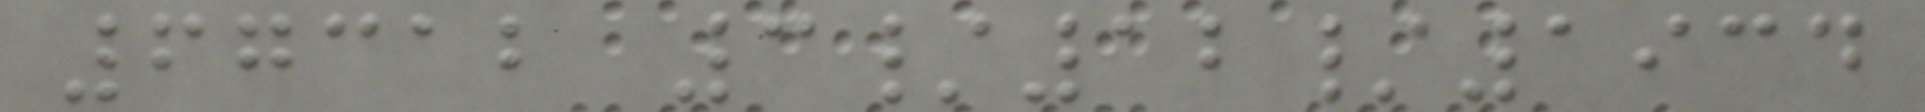67312 3/12/1934
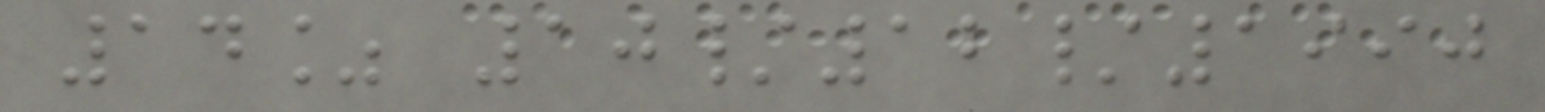14% 10/12/1990
